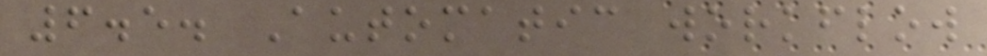6.5. Automatic workflow
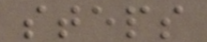steps
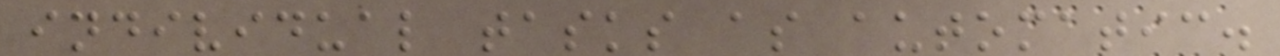individual tasks as automatic.
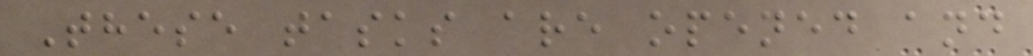These tasks are opened and
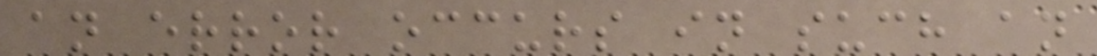an error occurs in such an
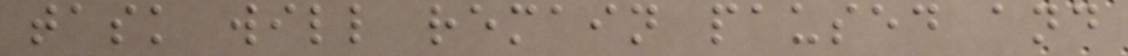task will remain paused and
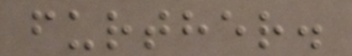further.
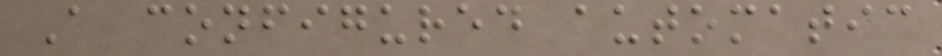A configured automatic
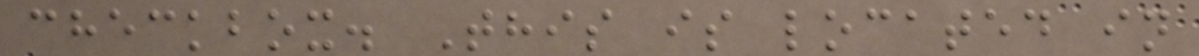checkbox. This is located in
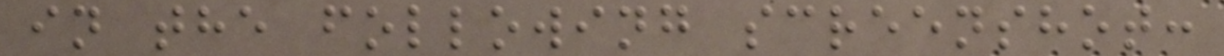in the following screenshot:
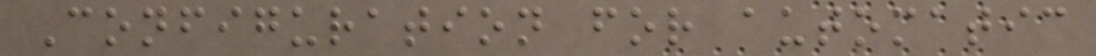Configuration for automatic
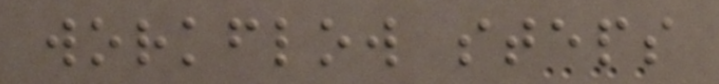workflow steps
